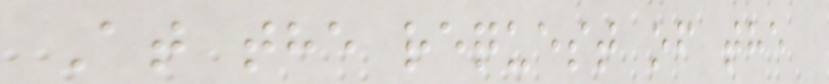At the request of the
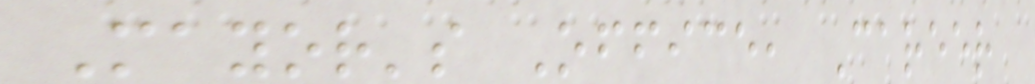Mayor's Office, Career
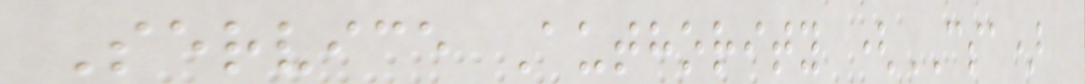Service Authority (CSA)
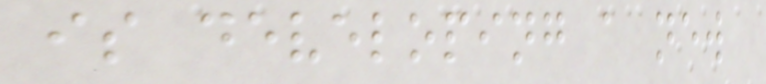is developing a new
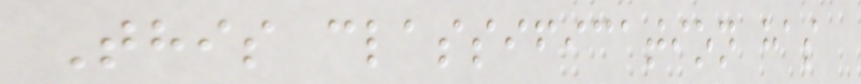This classification has
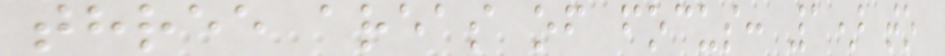three areas of focus: 1) to
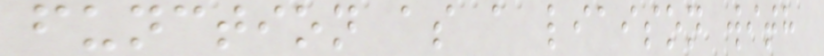function as a liaison with
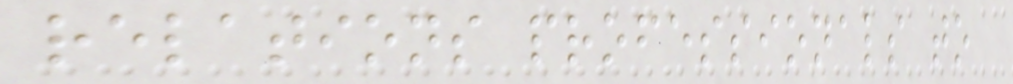relations professionals to
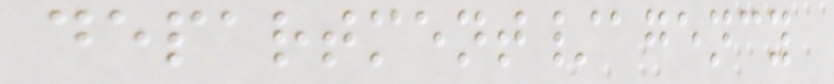department/agency
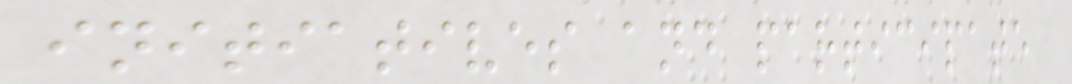initiatives and participate
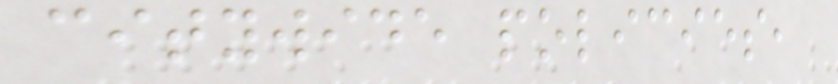citywide policies,
